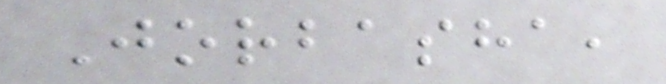Jorbasha,
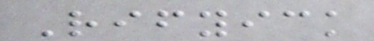Rifyick
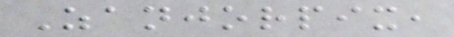Zanjorpix,
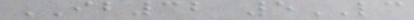IB32 5LC
